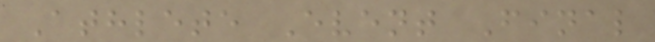Athlete Event Final
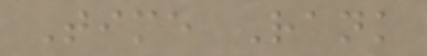Time Rank
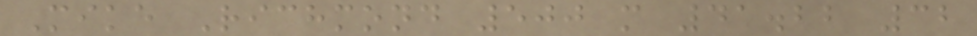Mike Richmond 500 m 41.22 32
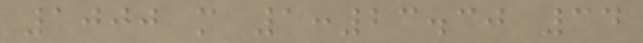1000 m 1:23.30 34
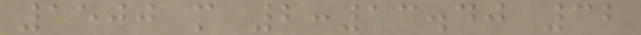1500 m 2:13.40 32
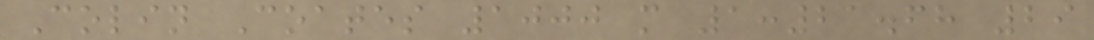Colin Coates 1000 m 1:21.68 29
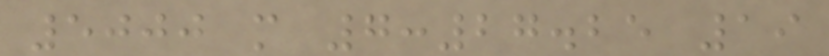5000 m 7:27.25 19
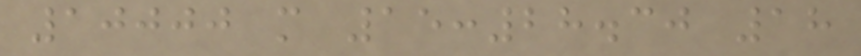10000 m 15:28.30 18
